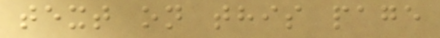text on this page
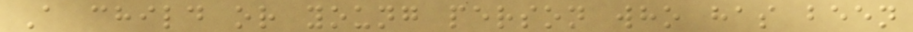A child or young person who has been
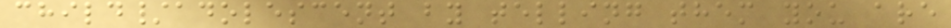child/adolescent by telling them you are
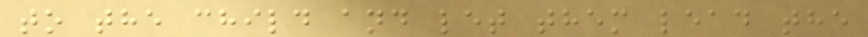to the child and let them lead the
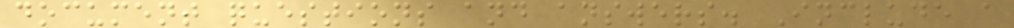document questions and answers. Include a
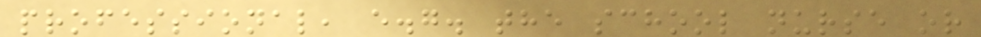professional, e.g. the school nurse or
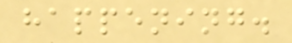happening.
